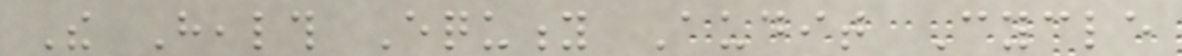The Health Equity Audit Cycle
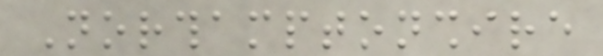Northamptonshire
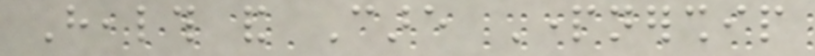Health and Care Partnership
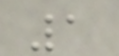1
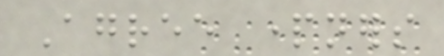Agree partners
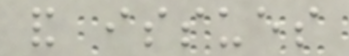and issues
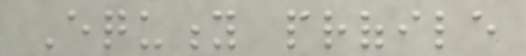Equity profile
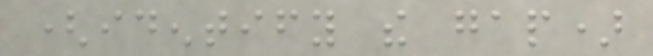(identify the gap)
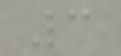3
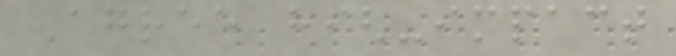Agree high-impact
